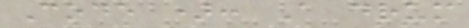Code ): A drum
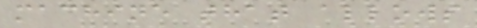machine that allows
